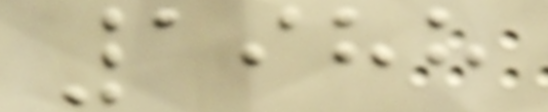1988
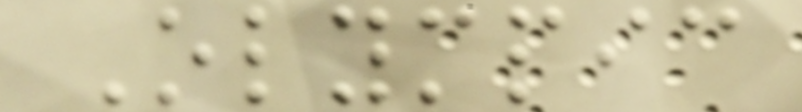Olympic
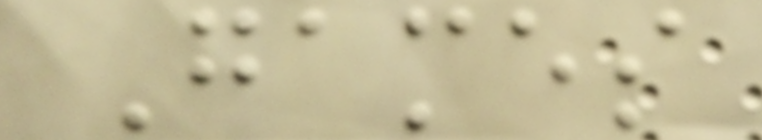Games
